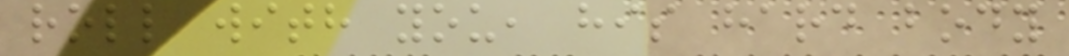roll with you, his hard body
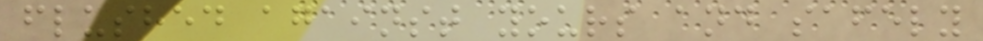flushed against yours and safely
